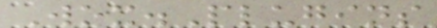Wox.Plugins
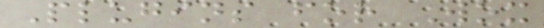Plugins for Wox
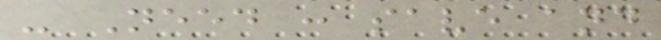- Need : save and
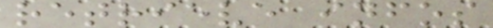retrieve infos
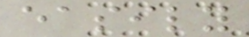easily
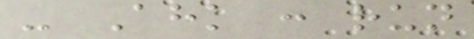- Ahk : run
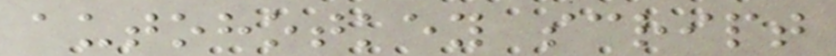autohotkey script
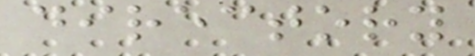directory
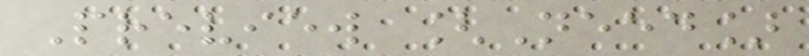Preview [Need]
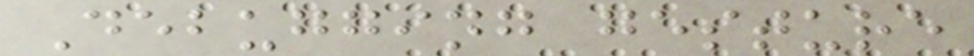Debugging gesture
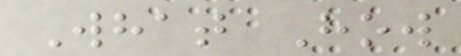What How
